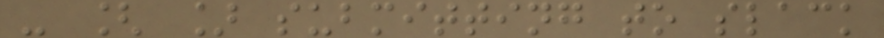- [ ] submitting to slack
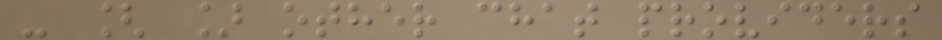- [ ] other chat providers
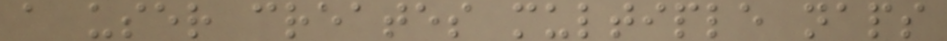a user creates multiple naps
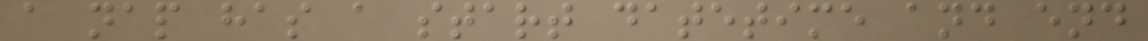a nap has a start datetime and end
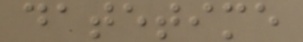datetime
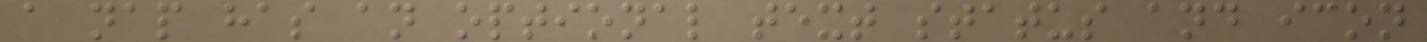a nap has an optional text status and icon
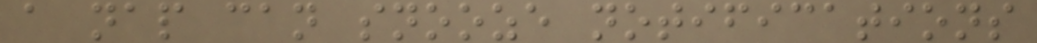a nap can snooze notifications
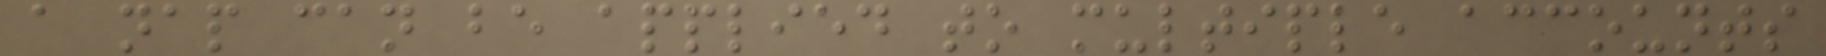a nap can be applied to multiple accounts
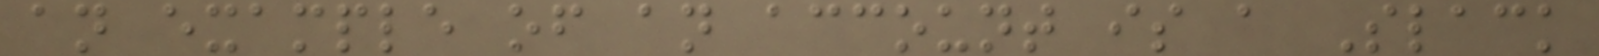an example of an account is a Slack
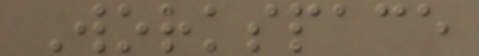Workspace
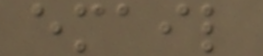email
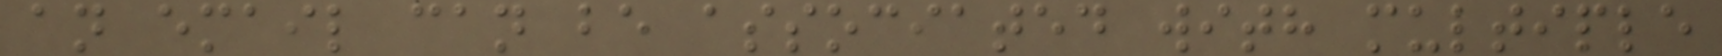an email can be associated with multiple
